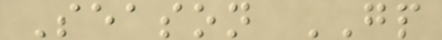Season GP
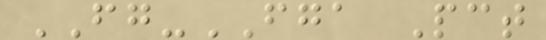FG-FGA Pct
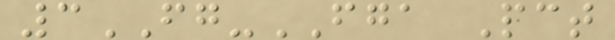3FG-FGA Pct
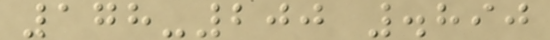178-200 .890
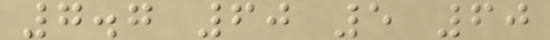7.7 60 5 60
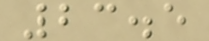23.5
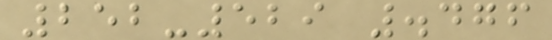252-529 .476
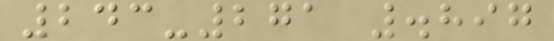243-271 .897
